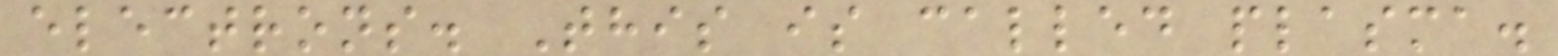electrons. This is called plasma.
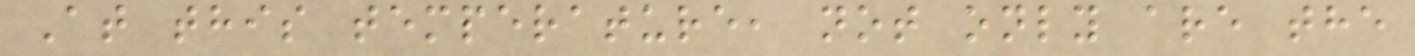At this temperature, not only are the
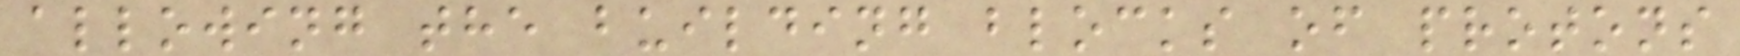allowing the building blocks of protons
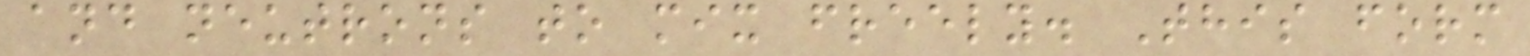and neutrons to mix freely. This form
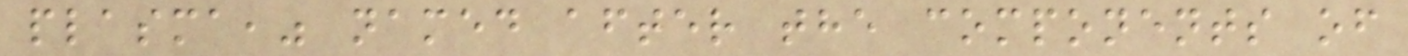plasma," named after the components of
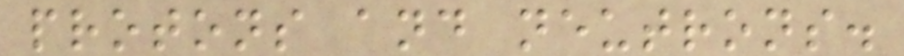protons and neutrons.
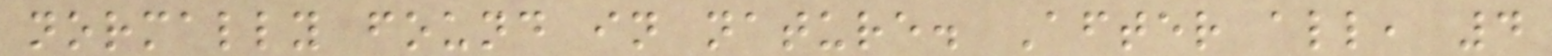normally found in nature. After all, 4
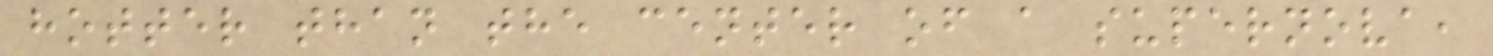hotter than the center of a supernova,
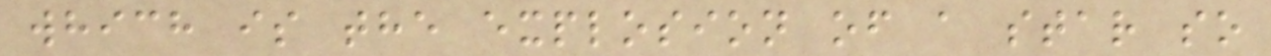which is the explosion of a star so
